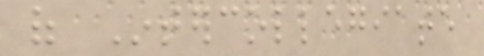of Intercollegiate
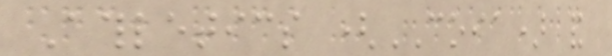Athletics (COIA) and
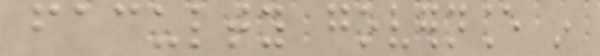faculty governance in
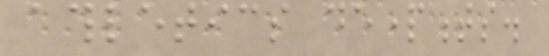athletics departments.
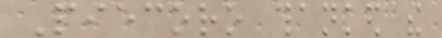Piecoro thanked the
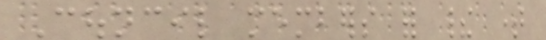Council members for their time
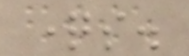questions.
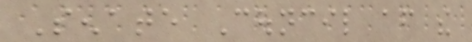Senate Council after the
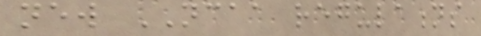new NCAA regulations
